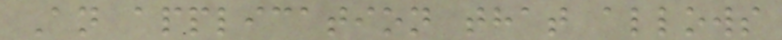An application that allows
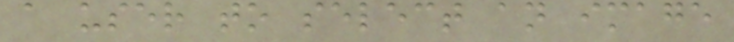a user to select an image
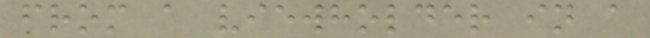from a viewholder in a
